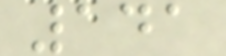141
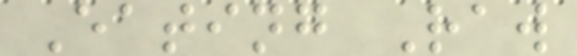Eating Raw
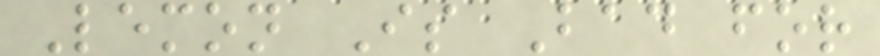Lemon Is Bad for
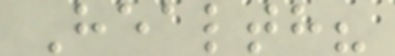Health?
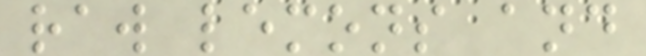raw lemons and
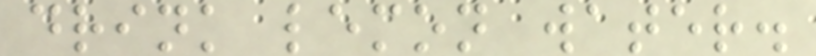drink lemon water.
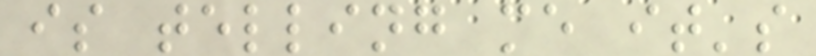is telling me it's
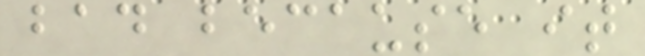bad because it
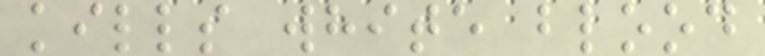kills white blood
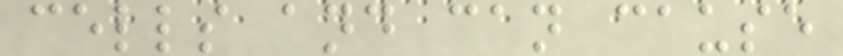cells and can cause
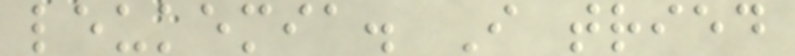leukemia. I tried
